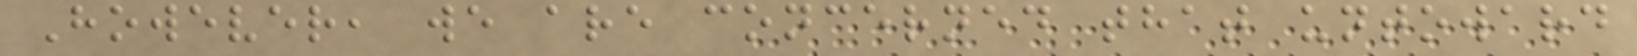However, we are concerned that untoward
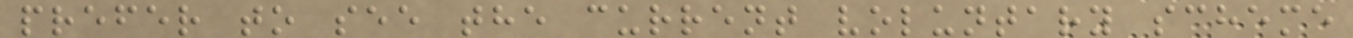prefer to see the current voluntary scheme
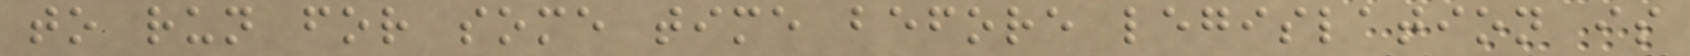to run for some time before legislation is
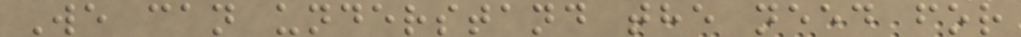We can understand the need for
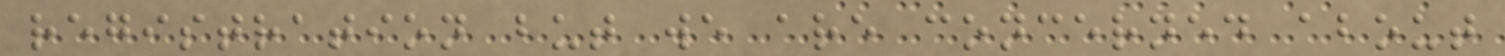registration but we are concerned about
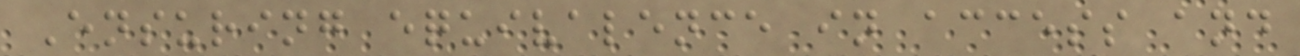Ensuring equivalence in access and
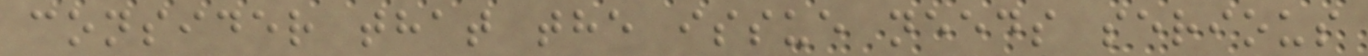consider that the issue needs serious
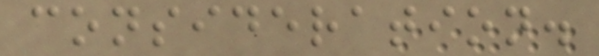consideration.
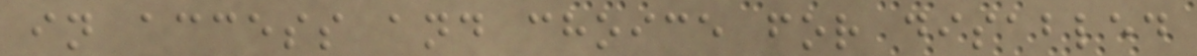in access and choice for disabled
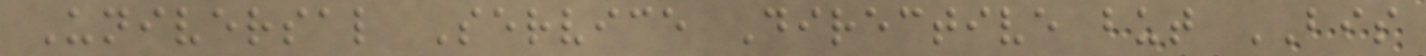Universal Service Directive but BIS
